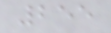255
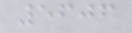5606
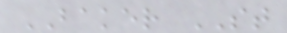BAKER ST
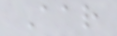Aar
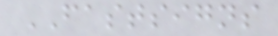FASTSIGNS
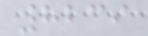8239
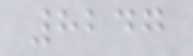8247
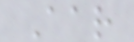Aar
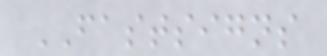FASTSIGNS
